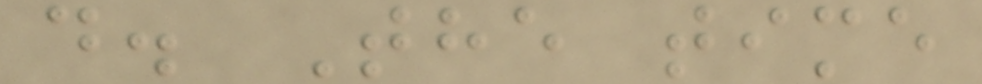d. The time
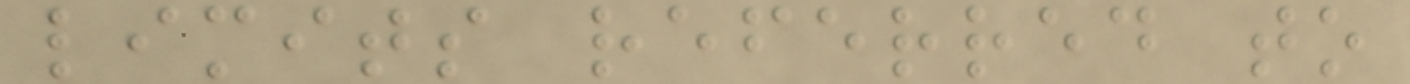limits referred to
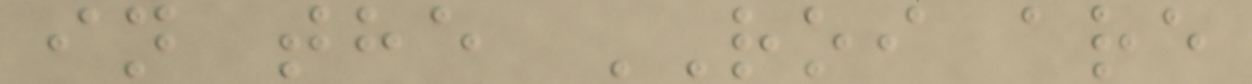in the ROI are
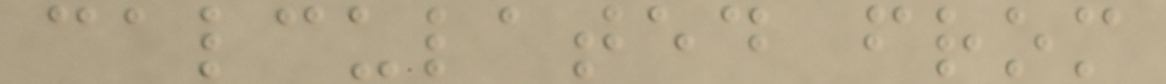calculated from
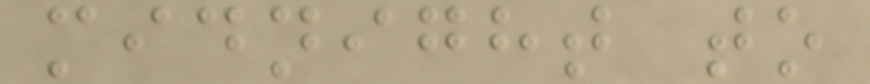midnight to
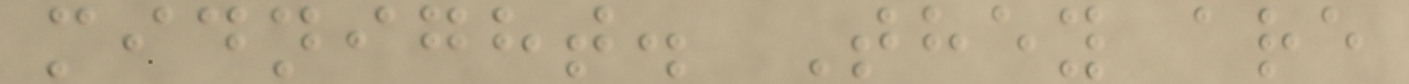midnight. They are
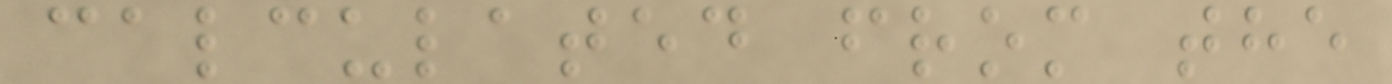calculated from the
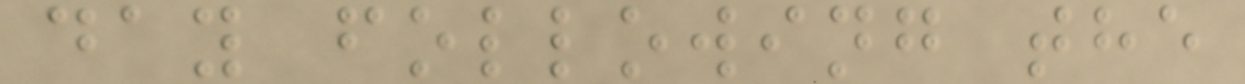day following the
